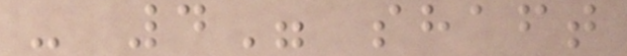- 4" shaft
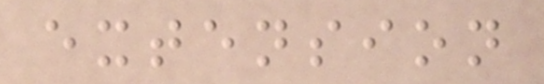extension
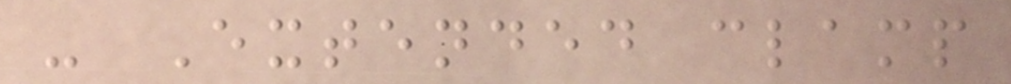- Extended clamp
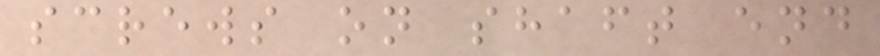screws on shaft end
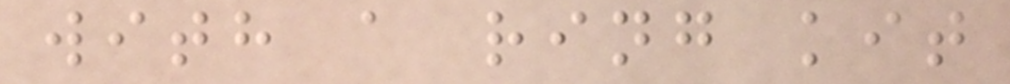with a ring kit
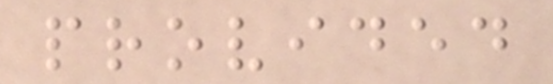provided
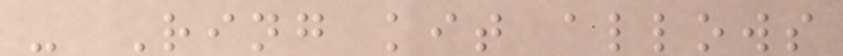- Ring kit allows
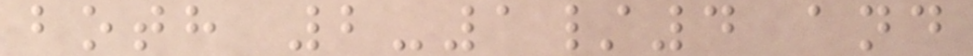both 2-1/4 and
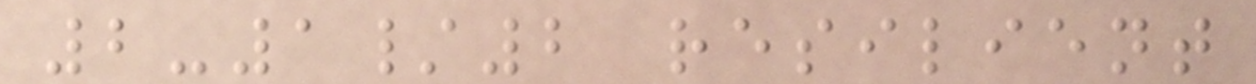2-1/2 resilient
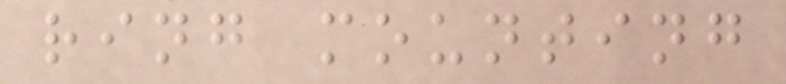ring mounting
